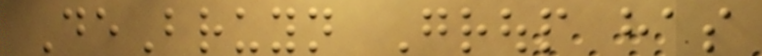DeBruyn Group has
